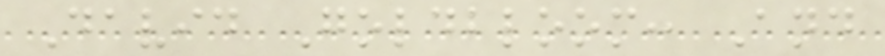David Goldbloom: And
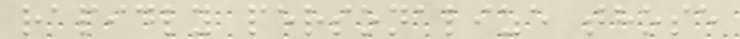rapidly personalize those
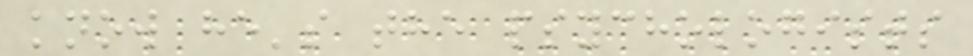know he's the psychologists
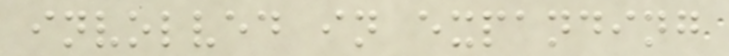involved in expanding
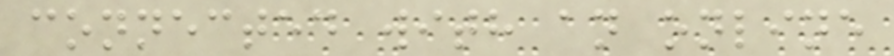connected with an online
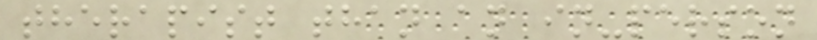therapist than an in-person
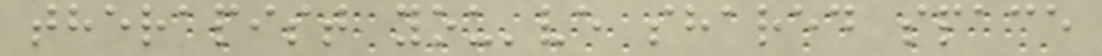therapist you've shared space
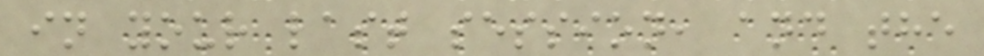in your last session, and the
